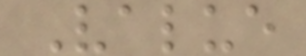Value
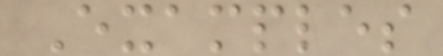Examples
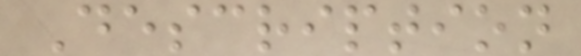Description
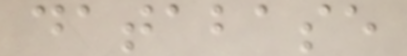database
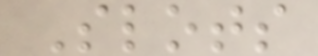Slots
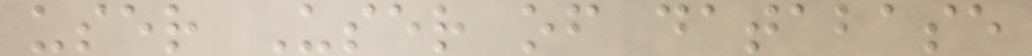user User of database
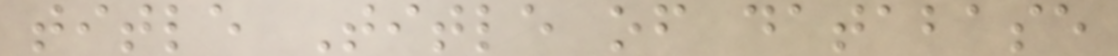title Title of database
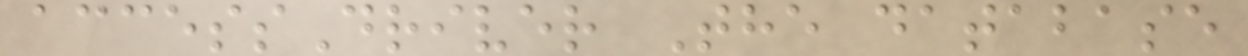accessDriver The database
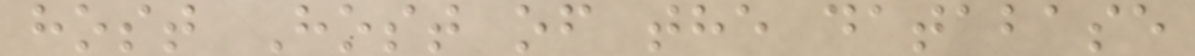host Host of the database
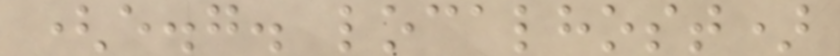(e.g. localhost)
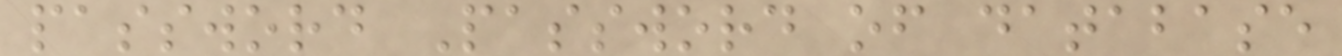password Password of database
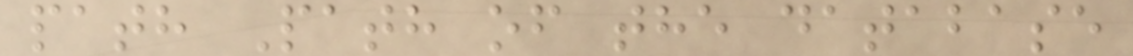path Path of the database
